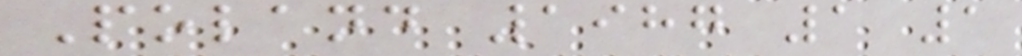Poland 1987 1 1
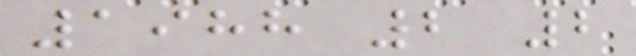1988 2 2
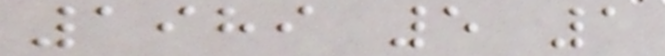1989 5 1
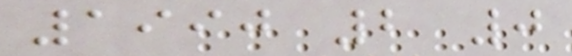1990 2 0
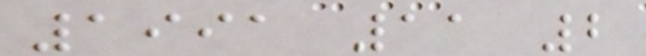1991 11 2
